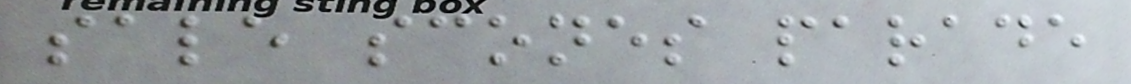sale scones parade
